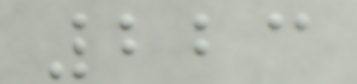223
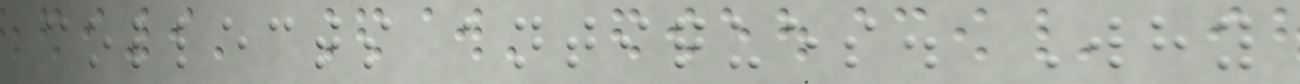collects antiques. Why
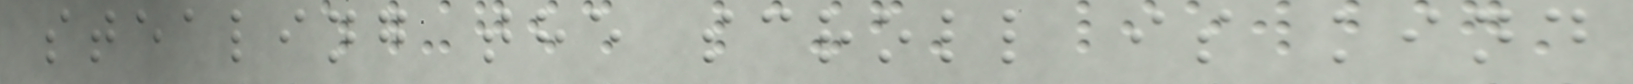stealing the scroll is kind
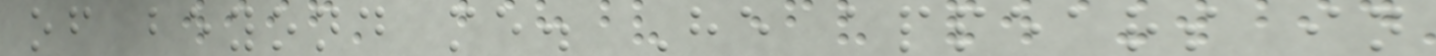of beyond me. He appears in
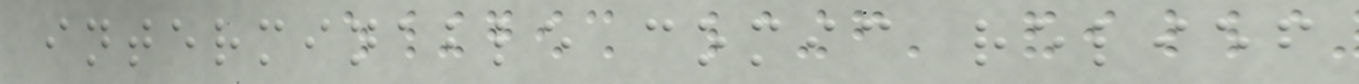interminable comic relief
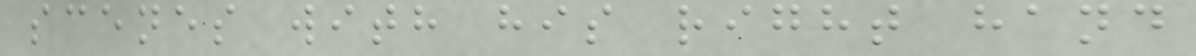scenes with his right hand
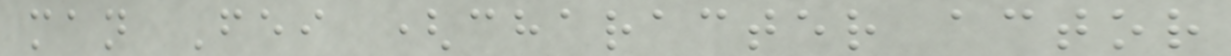man Fei (character actor
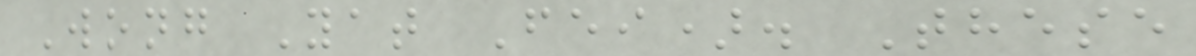Wong Yat Fei). These
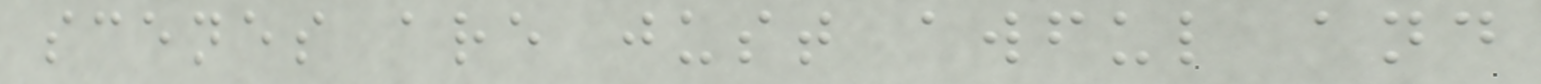scenes are just awful and
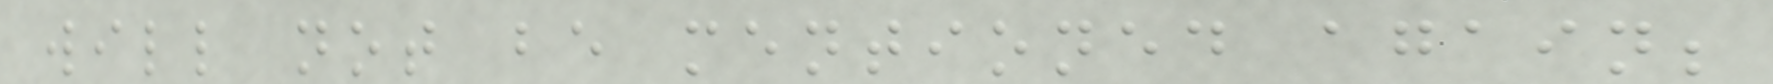will not be mentioned again;
